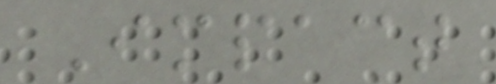Impact
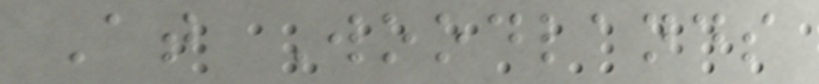At Woodlands
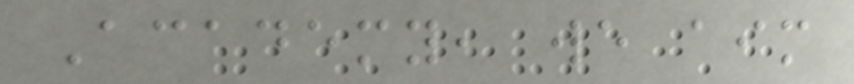Academy, we aim
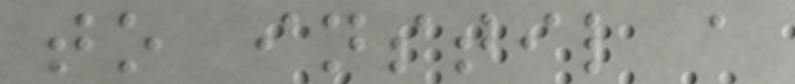to instil a
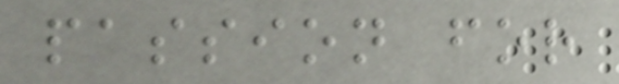passion for
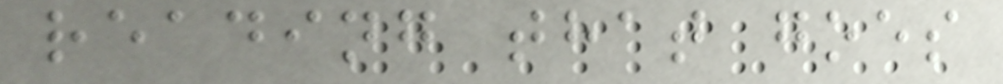reading that goes
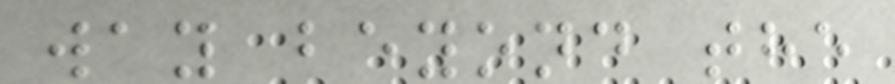way beyond the
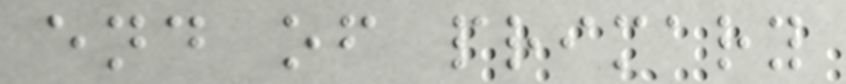end of primary
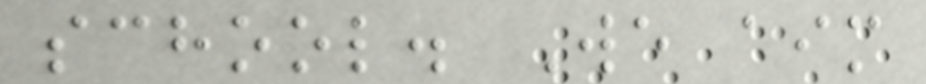school. We aim
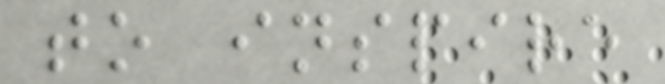to inspire
